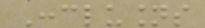Conclusions
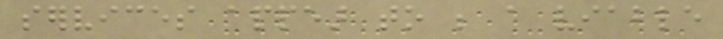services appear to be a viable
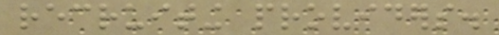recruiting providers.
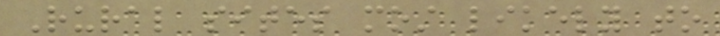Rural sites most likely to
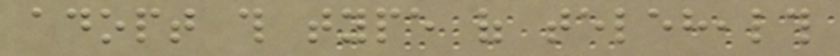adopt this type of telehealth
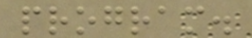program.
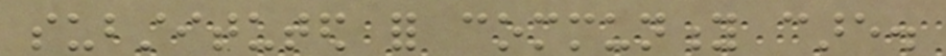substituted for community care.
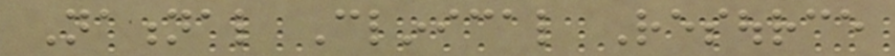National Clinical Resource
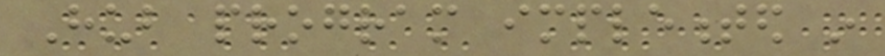Hub program implemented in
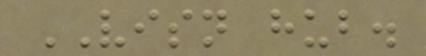VISN hub.
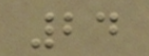24
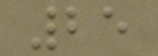25
